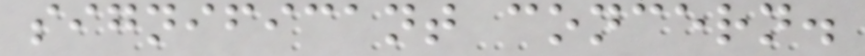significant concern.
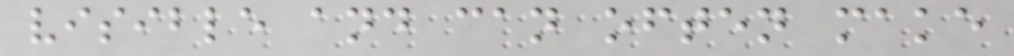visible and can often make
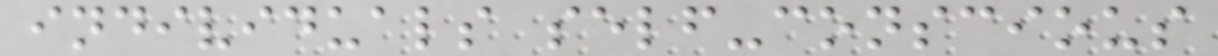individuals self-conscious
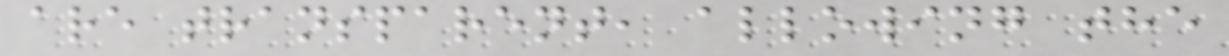are transparent, allowing the
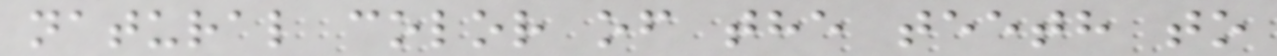natural color of the teeth to
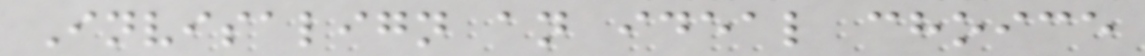Invisalign an ideal choice
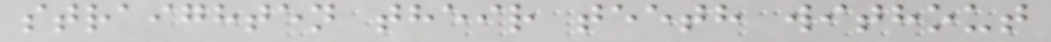straighten their teeth without
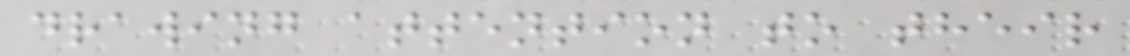drawing attention to their
